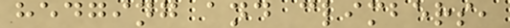hedging and climbers,
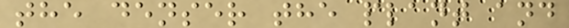the denser the plant and
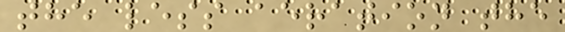the less aeration the
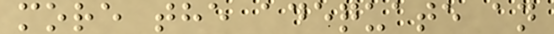more the adequate an
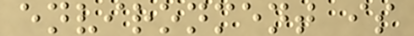environment is
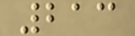213
